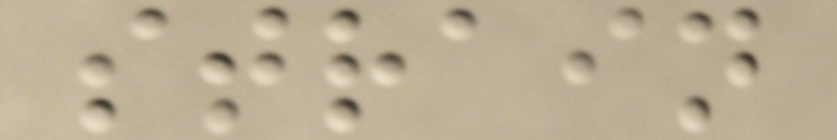strain
